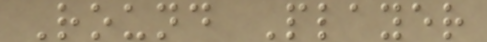Round Player
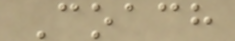Coach
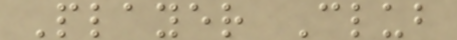Player Club
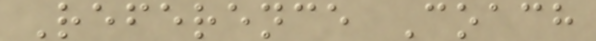Reference Coach
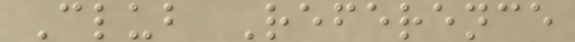Club Reference
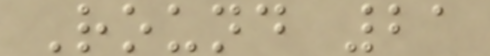Round 21
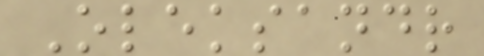Oleksandr
